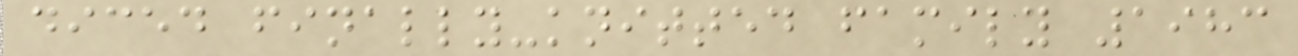diced finally-knitted family 1983
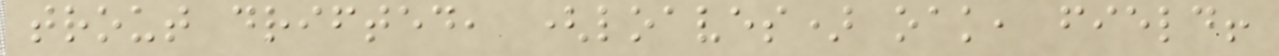trout drifted, (loaves) oak, field!
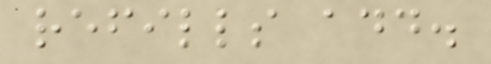refills add.
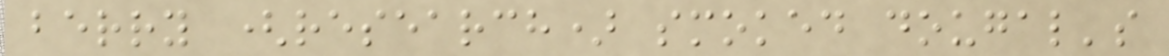berry (research) smoked dougal's
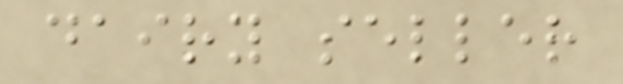dairy seller
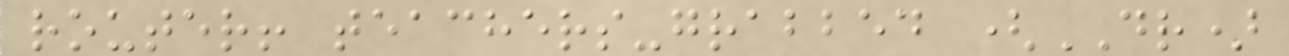router! teachers-grabbed (DR)
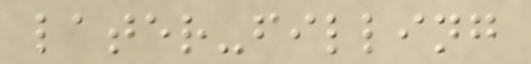later-filling
